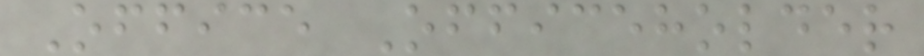Office Officeholder
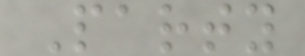Party
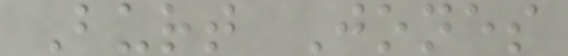Burt Jones
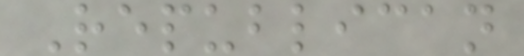Republican
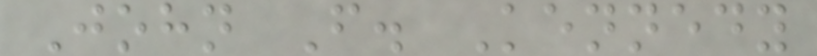John F. Kennedy
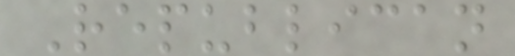Republican
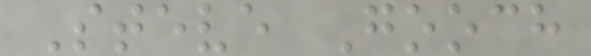Steve Gooch
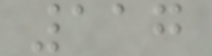117
